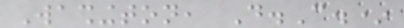Washington, D.C.*
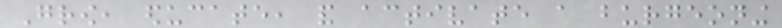Grow, educate, and activate a burgeoning
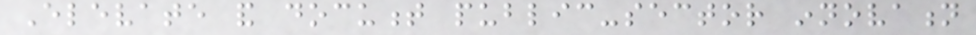Elevate and document public-sector innovation
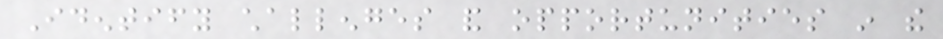Identify challenges and opportunities in the
